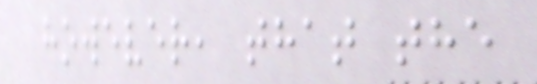however, that the
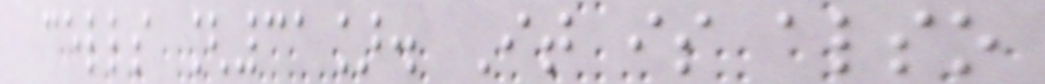cells [31]. It is also
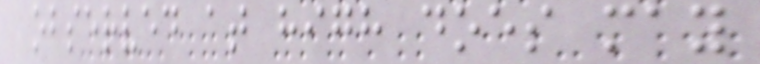observed at high does may
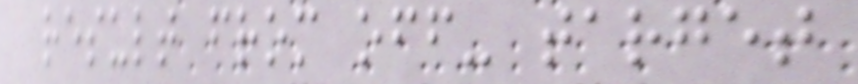result from off- target
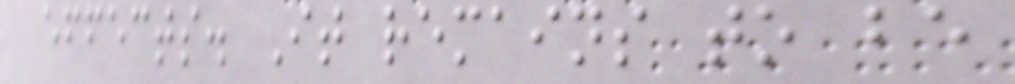effects. It remains to be
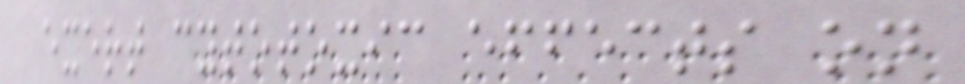exert cytotoxic effects on
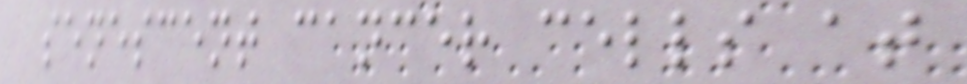senescent cancer cells at
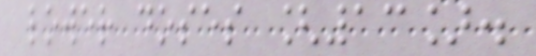lower doses [13].
